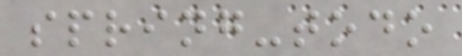spring-todo
